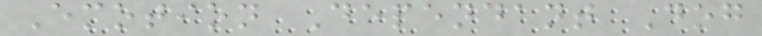Emotion Dependant Dog
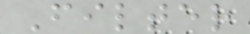Filter
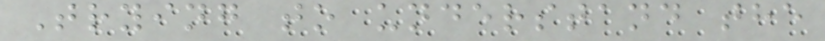Trying to understand the
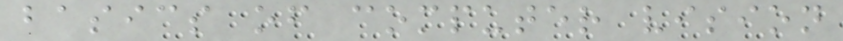basics of computer vision
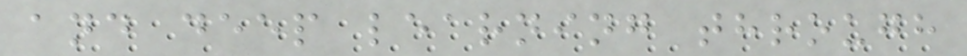and deep learning through
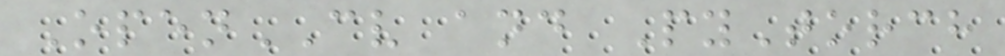OpenCV and PyTorch
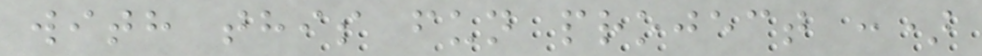with this fun project :)
